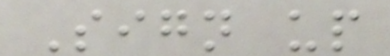Sign up
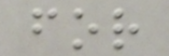for
